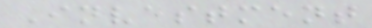Investment
